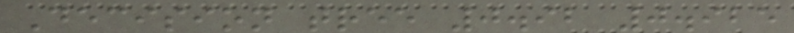Decision tree 0.92 0.925
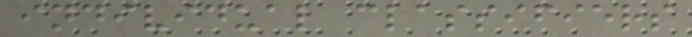individual classifiers
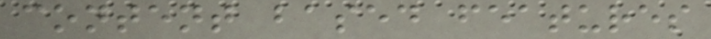content based features
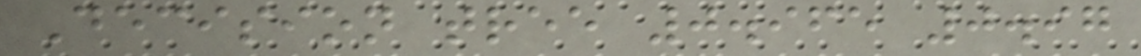Decision tree 0.965 0.97
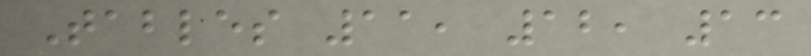Tables 11, 12, 13
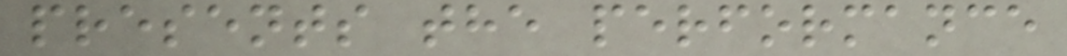presents the performance
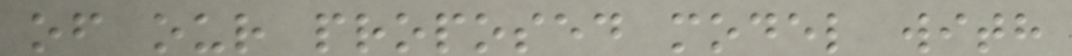of our proposed model with
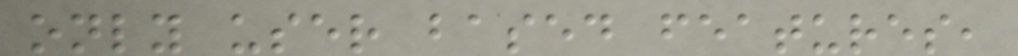only user based features,
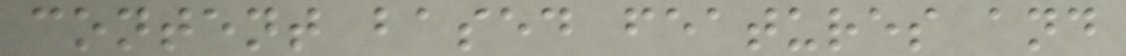content based features and
